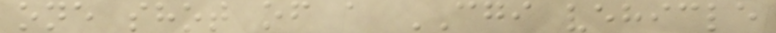one shot of a CGI vehicle
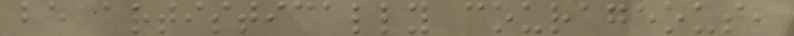be artistically courageous,
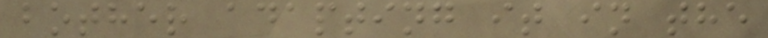bother adapting it in the
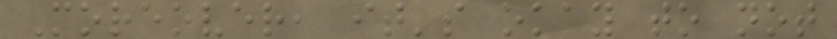Moreover, it's okay to not
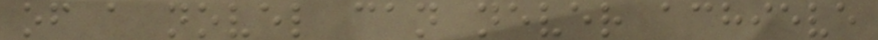of a novel can never achieve
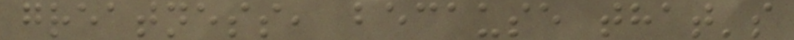greatness, because that's
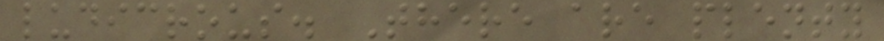ludicrous. There are plenty
